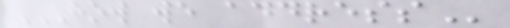HOW WE ADDRESS
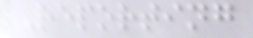Reporting
